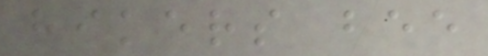hikers bee
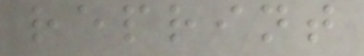reprint
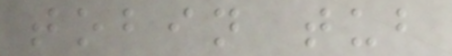tobin tub
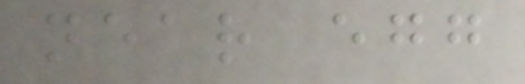near egg
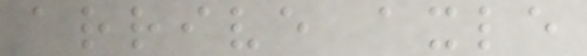arrive axle
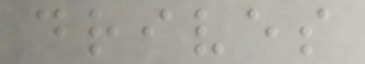drives
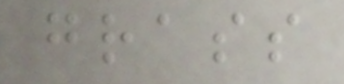grass
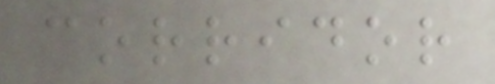corridor
